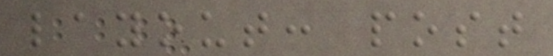layout: post
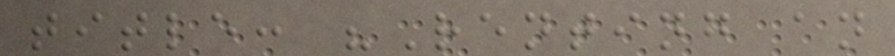title: "Renting an
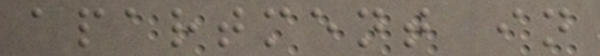apartment in
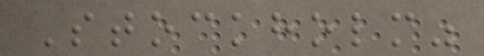Stockholm"
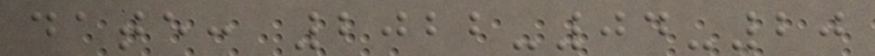date: 2022-04-20
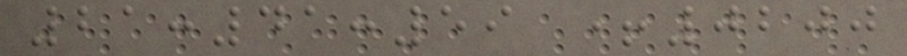21:41:59 +0200
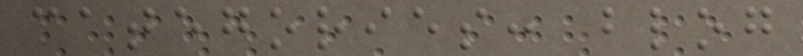categories: blog
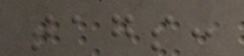tags:
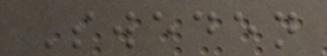Sweden
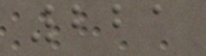221
